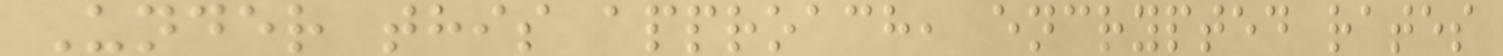Under this approach, encrypted rates
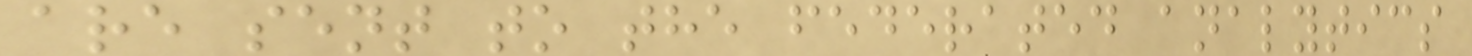are sent to the federated analytics
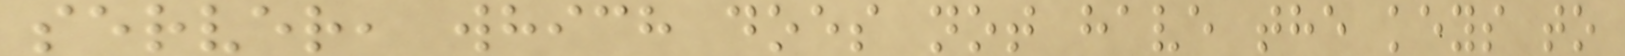server, which does not have the keys to
